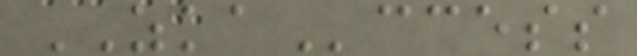ZKAccess
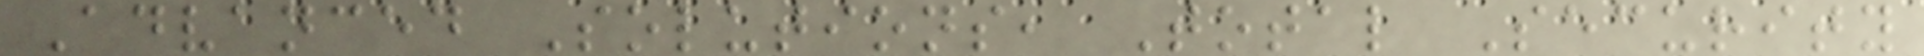Advanced Solutions, Total Security
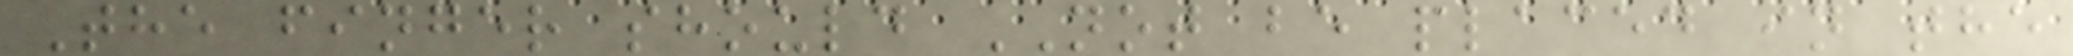The finger should NOT be placed in the
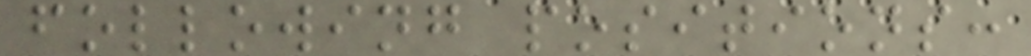following positions:
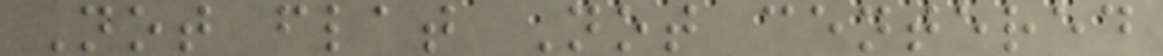Not flat Not centered
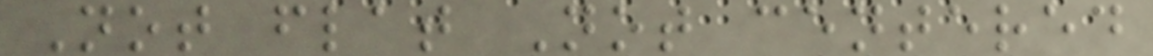Not flat Not centered
